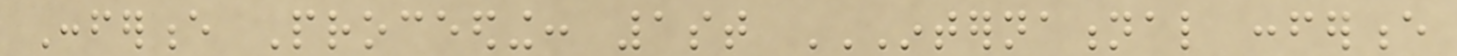Conference Proceeding: 1st INTERNATIONAL CONFERENCE
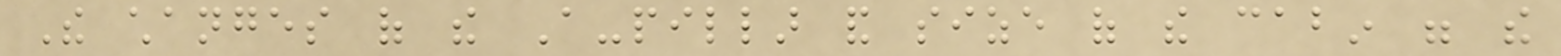The changes of the A-pillar and size of the cabin were the
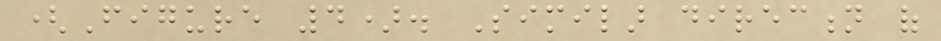(Figure 4). Similar direction of
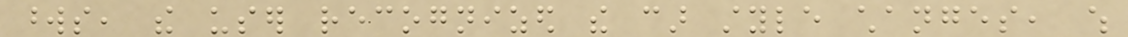words, the user recognized the car style changes, which
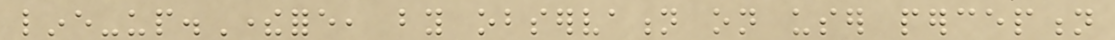line-up.Therefore, by observation on user perception
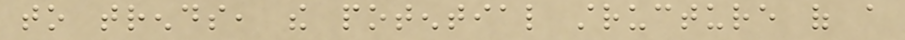to trends, the potential structure of a
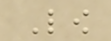Low
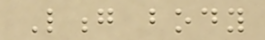Long body
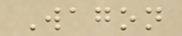Wagon
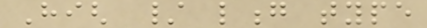High / long type
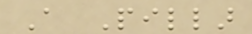A Pillar
